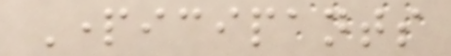Participants
